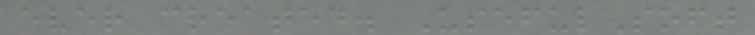ever created. UsefulSoft
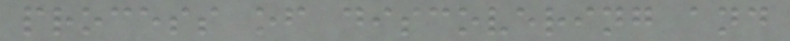process of discovering and
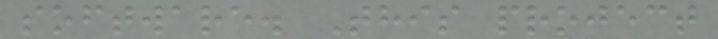software. This project
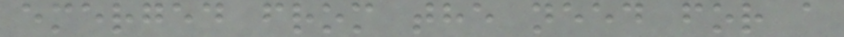emerged from the need for a
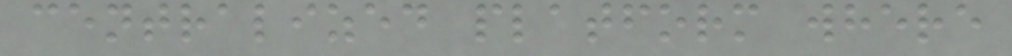centralized platform where
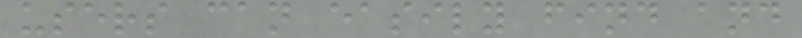users can easily find and
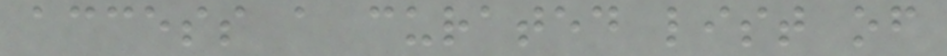access a curated list of
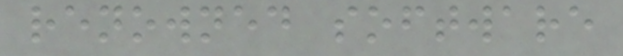renowned software
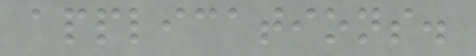applications.
